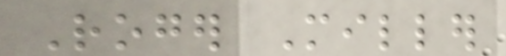Roger Miller
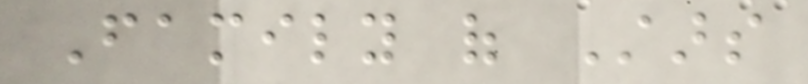Family of Stars
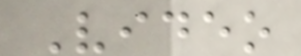Video
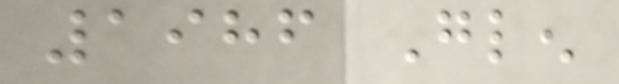1986 Glen
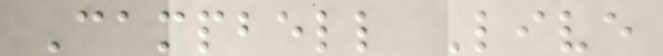Campbell Live
